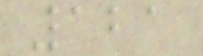121
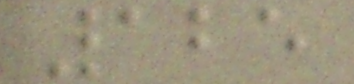125
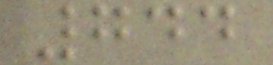744
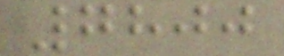7800
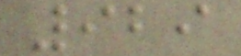929
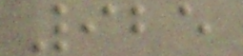925
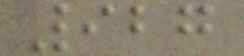927
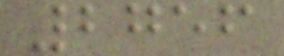2756
